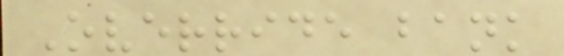Override bank
